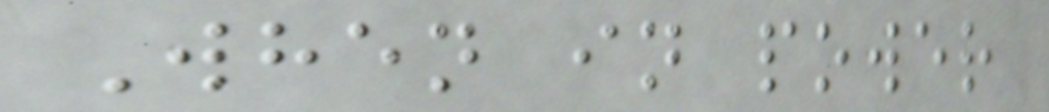When in power
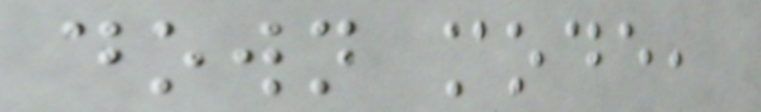down mode,
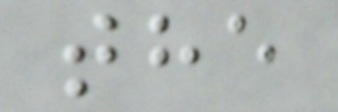the
